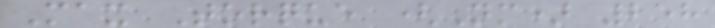Max Torque (Nm) 258
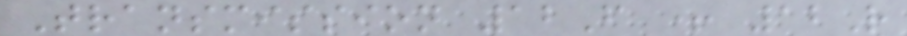Transmission 12F + 12R
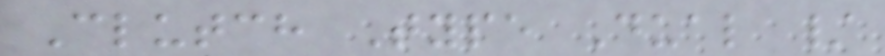Clutch Type Dual /
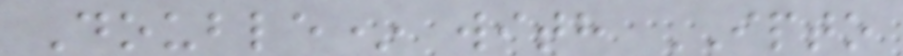Double* with IPTO
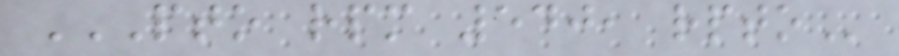PTO RPM 540, RPTO
